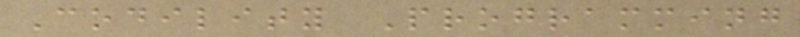Codility Programming
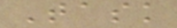Task
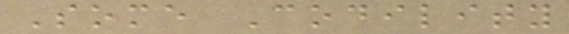Some Codility
